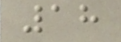18
